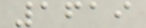1619
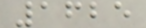1625
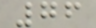76
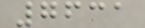7631
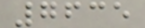7635
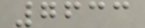7633
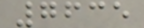7635
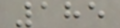185
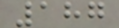187
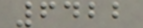6422
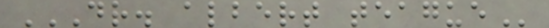DR. ALBERT TEAGUE
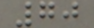70
